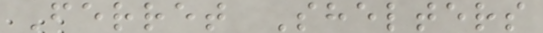Ferret Shelters
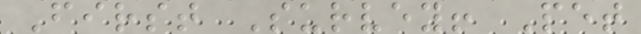First Survey! Pet
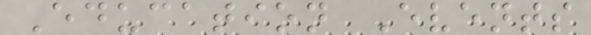Education Events
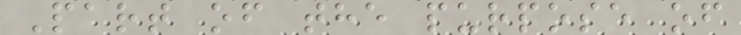Part of the purpose of
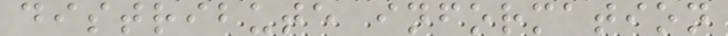distribute information
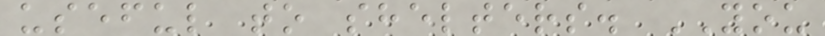useful to shelters. YOU
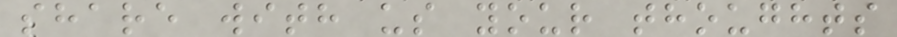share with us your thoughts
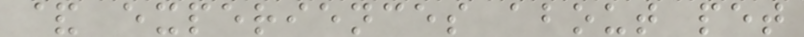& experiences about pet
